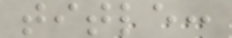title:
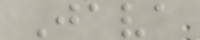Java
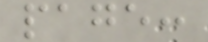page:
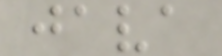java
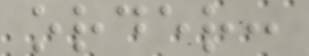order:
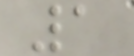1
